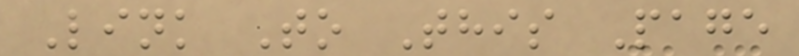Link To This Page
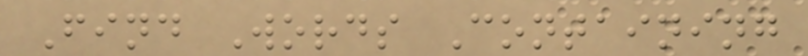Find Words Containing
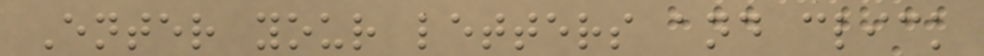Enter your letters and click
